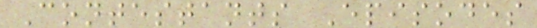Contestants Episodes
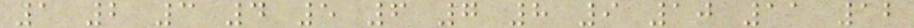1 2 3 4 5 6 7 8 9 10 11 12
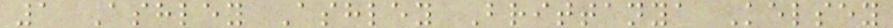1 Ashley Ashley Brittanya Kelsey
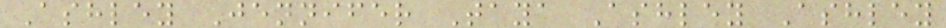Ashley Jennifer Taya Ashley Ashley
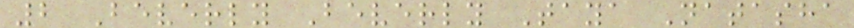2 Beverly Beverly Taya Natasha
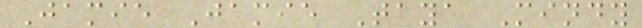Jamie Jamie Taya Mindy
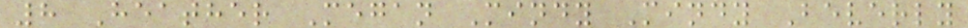8 Heather Megan Mindy Mindy Beverly
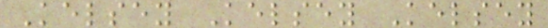Kelsey Kelsey Kelsey
